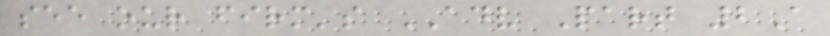see our firm's ADV Part 2A
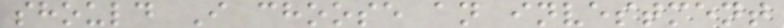should I choose an investment
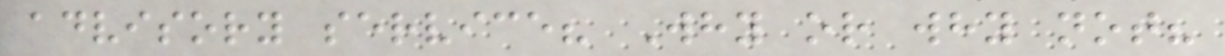advisory service? Why or why not?
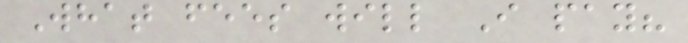What fees will I pay?
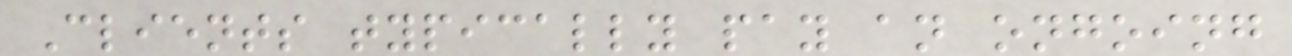Clients typically pay an ongoing
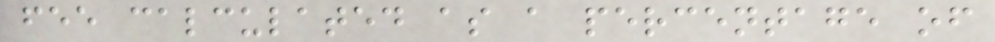fee calculated as a percentage of
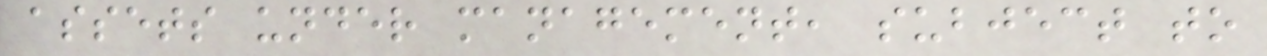assets under management, subject to
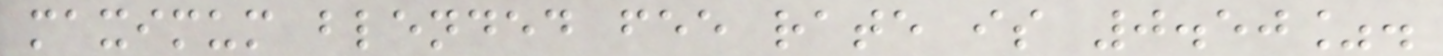maximum blended fee rate is 0.50%.
